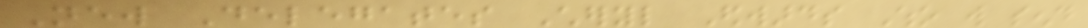New Delegates Cheryl Edwards Who will send
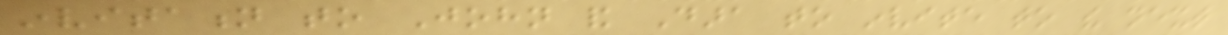invitation to John and Dara to invite to the next
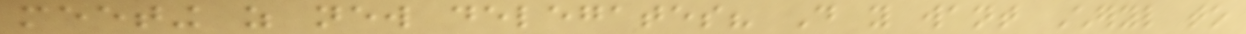meeting as new delegates? Do you want Cheryl to
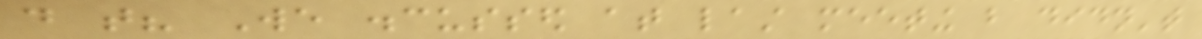do that? We discussed at last meeting but didn't
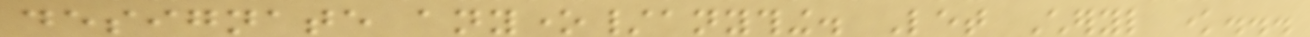designate anyone/anything. Let Cheryl know...
